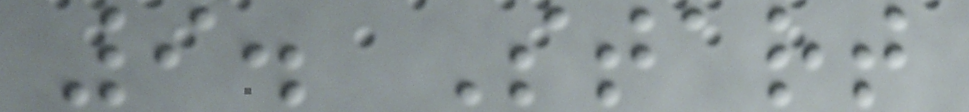9. Start
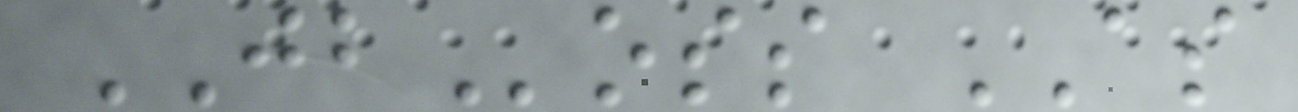JBoss AS
